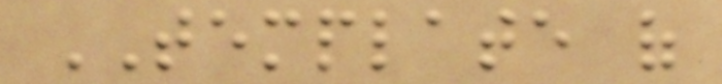TEMPLATE of
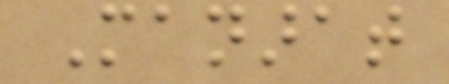Manarat
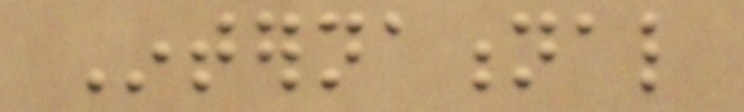International
